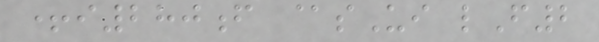+i280f @sUi lF2
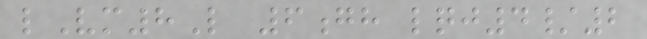lVm8L 6gh lqj4/2
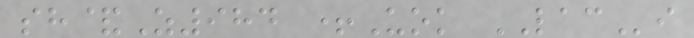sh&Z984 +Uok LACi
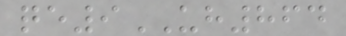qe9UH864
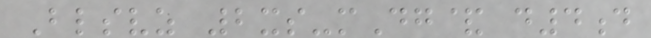Blsvz 2xs-mDg& d4d
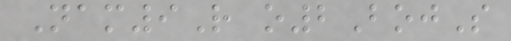Nam9R o2BojS
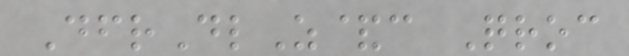DfrDlZ&c Qroc
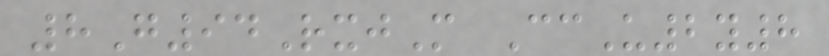8G94RxjM CcU2y8
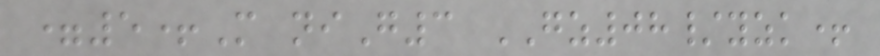=5+M niG3 GZ08/yzk+
